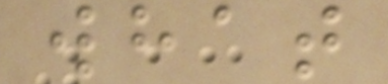what
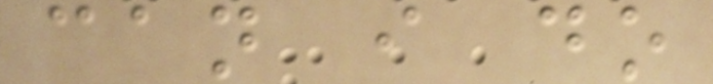can i do
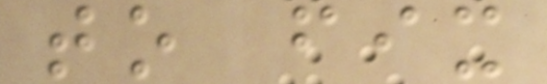to fix
